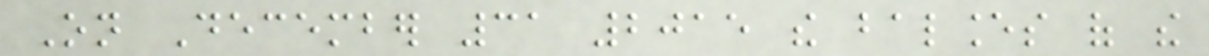On December 31 2015 the balances of the
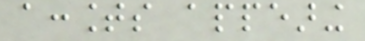accounts appearing
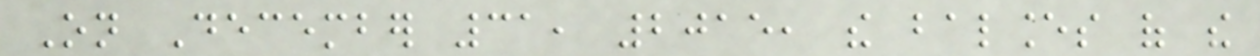On December 31, 2015, the balances of the
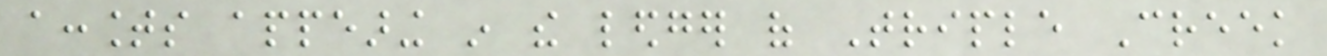accounts appearing in the ledger of Triple Creek
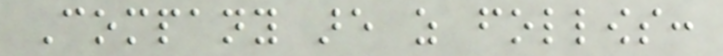Company are as follows:
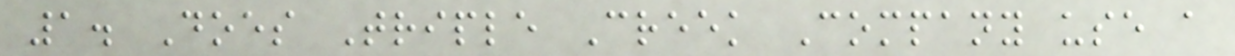1. Does Triple Creek Company use a
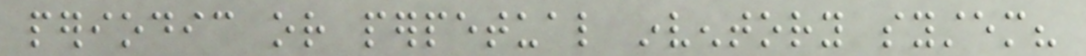periodic or perpetual inventory system?
